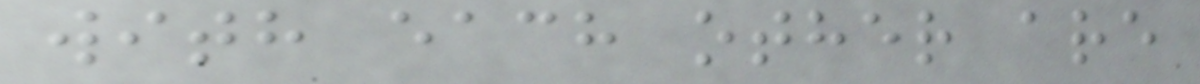with each other are
